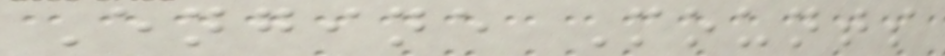Engine Mounts
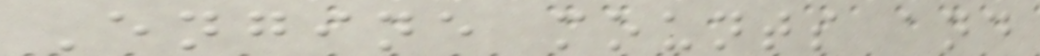Engine mounts and
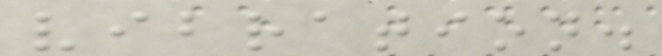vibration.
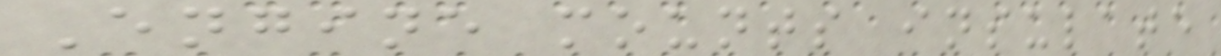Engine mounts insulate
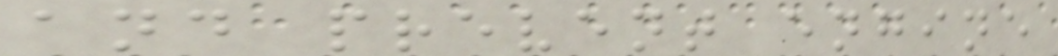and prevent engine
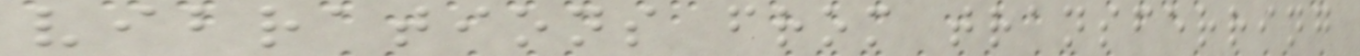vibrations from transferring
